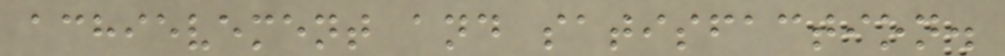achievement and satisfaction.
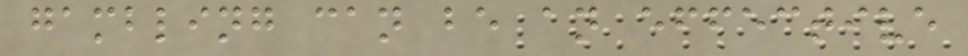gambling can be an effective
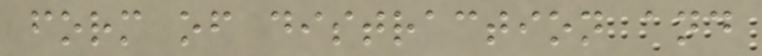form of distraction and
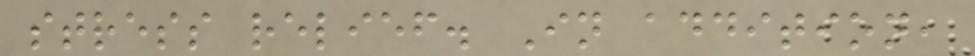stress relief. In addition,
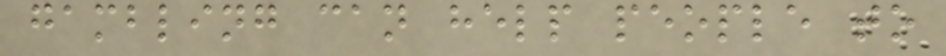gambling can help people to
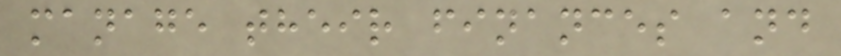manage their finances and
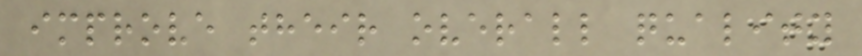improve their overall quality
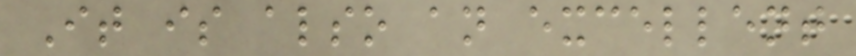It is also an excellent
